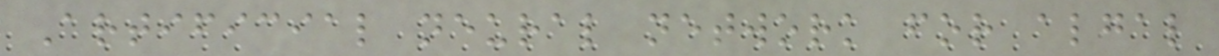Artificial neural network for algal
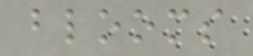blooms
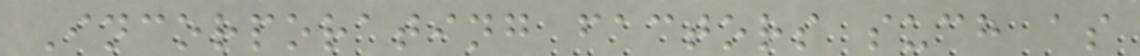Incorporating factors such as
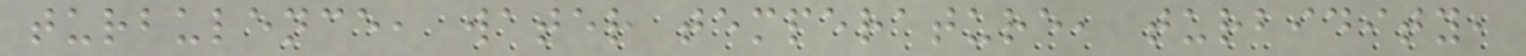turbulence, water temperature, turbidity,
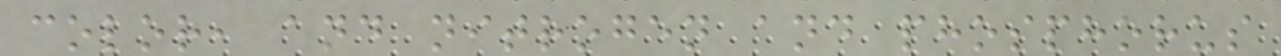color, and nitrogen and phosphorus
